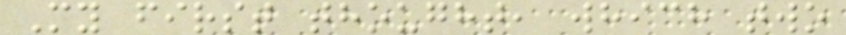My first thought, which two
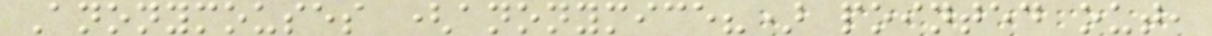Anonymouses (anonymice?) pointed out,
